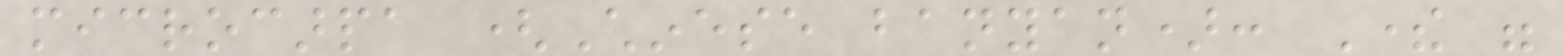microcarpa (Chinese banyan): There were
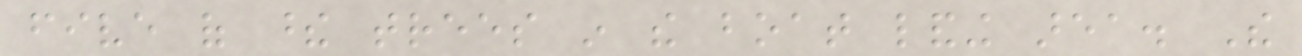five of these trees in the boat landing area. The
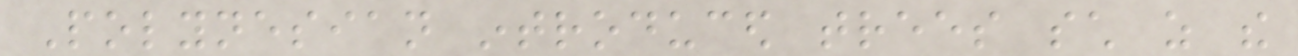Polynesian introduced trees such as the
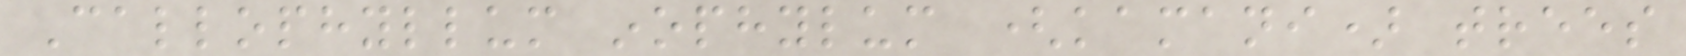Callophyllum inophylum (kamani) trees
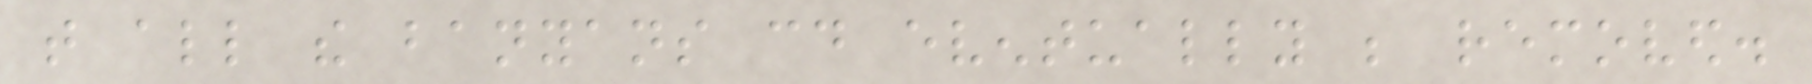that all the banyans could eventually be removed.
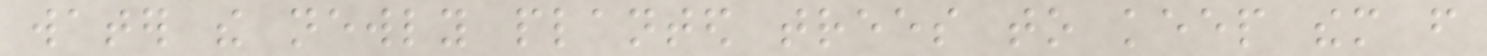water the newly planted trees to keep them from
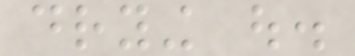drying out.
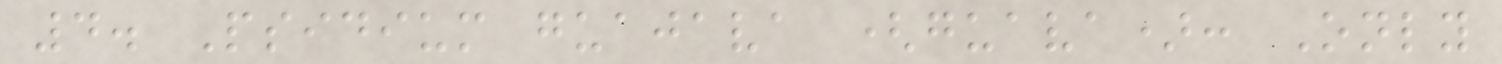4. Psidium guajava (guava): Only
